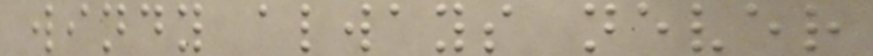windy always never
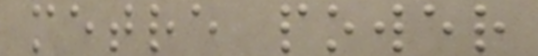metre power
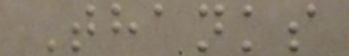Thanks
